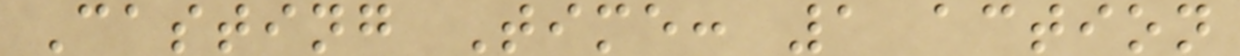Casting Time: 1 action
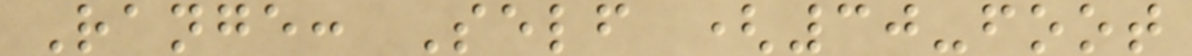Range: Self (30-foot
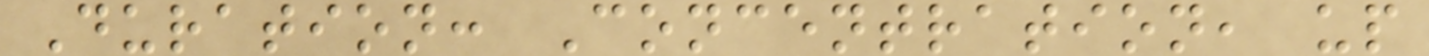Duration: Concentration, up
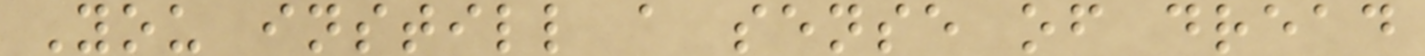You instill a sense of dread
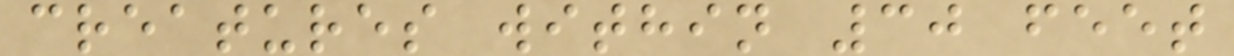creatures within 30 feet
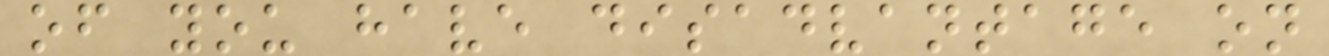of you have disadvantage on
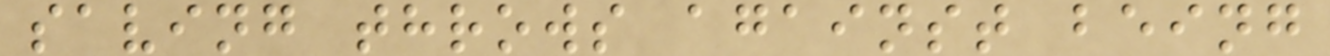saving throws against being
